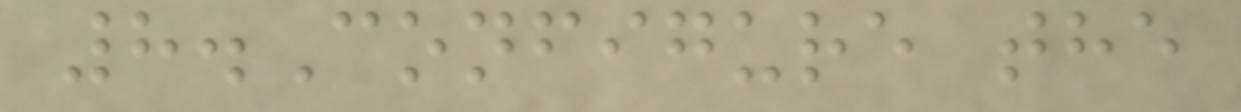8.Configure the
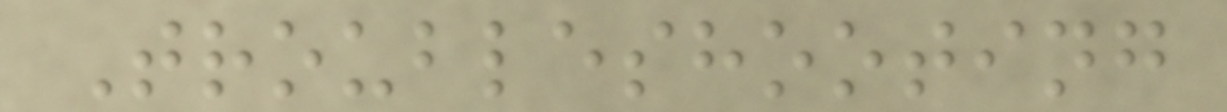Troubleshooting
